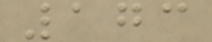173
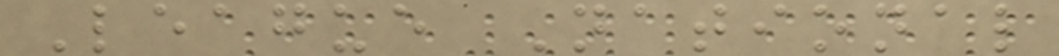League National
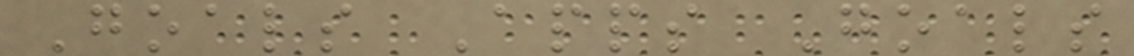Goals Apps Goals
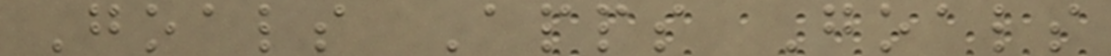Goals Apps Goals
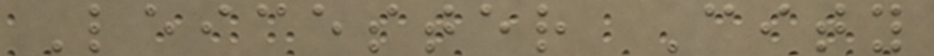Leicester City
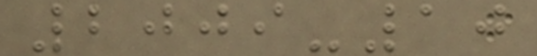2009-10
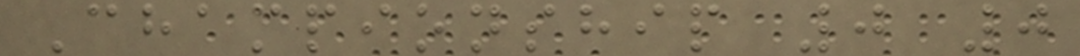Championship 0 0
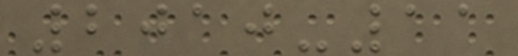2010-11
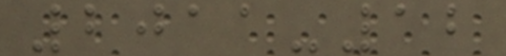2011-12
